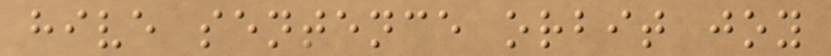hive sentence orbit joy
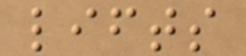lifts
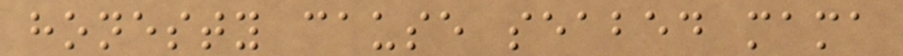honesty cause seabed mama
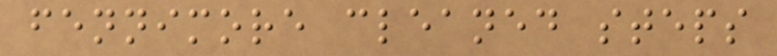fennimore cleaned steps
